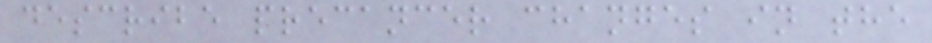describe precancer changes in the
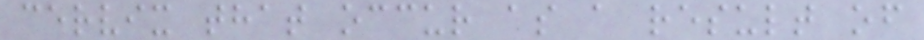cervix that occur as a result of
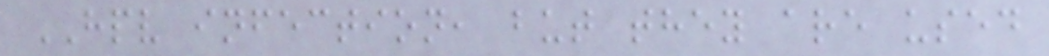HPV infection, but they are used
